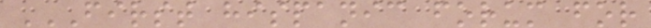FIRST HISPANIC FORUM FOR
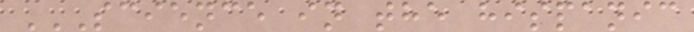SCIENCE IN THE HISPANIC
